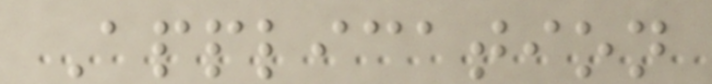Application
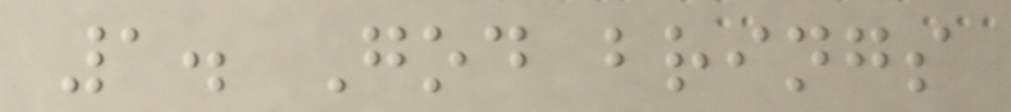1. God brings
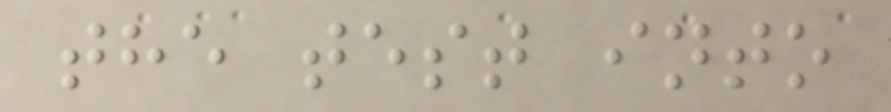the test into
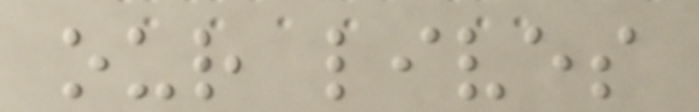our lives
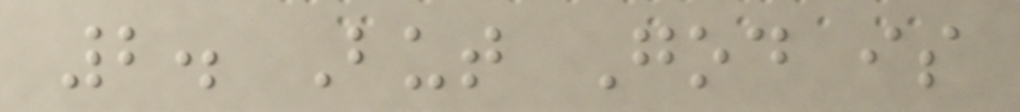2. But God is
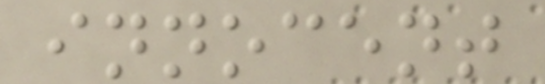innocent
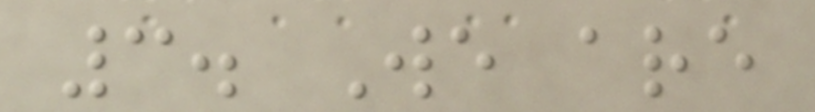3. We are
